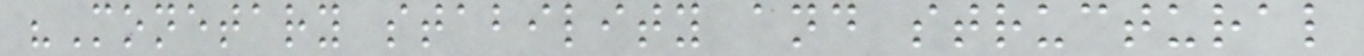"Monetary stability and structural
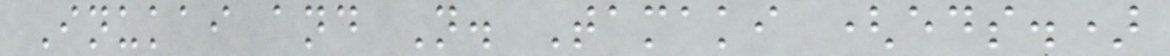Inukai and N. Tamaki (eds.)
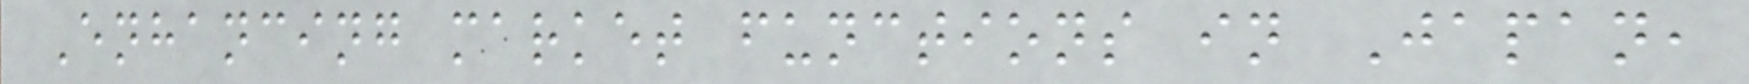Enhancing market functions in Japan,
